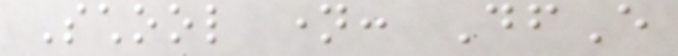School name: DfE
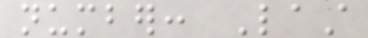number: Last
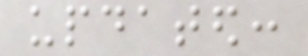updated:
